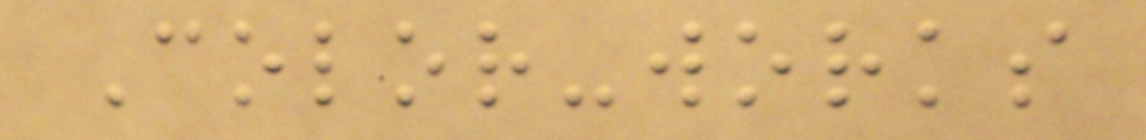Color-works
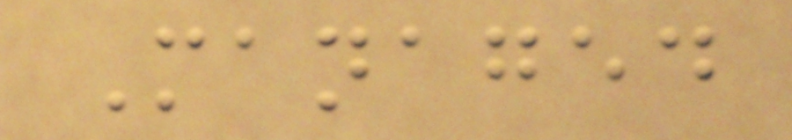Managed
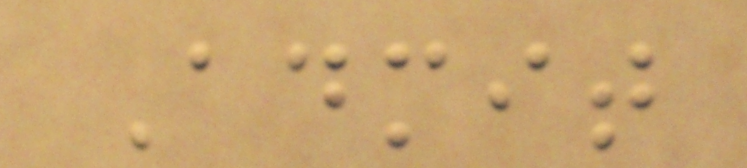Admit
